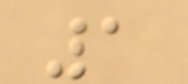1
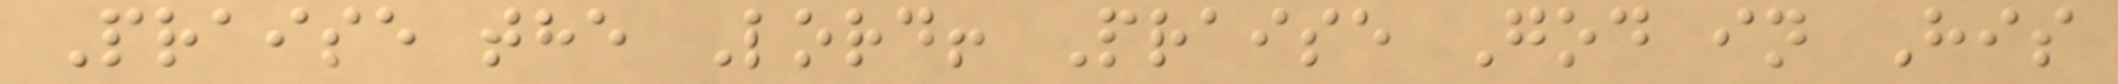Praise the Lord! Praise God in His
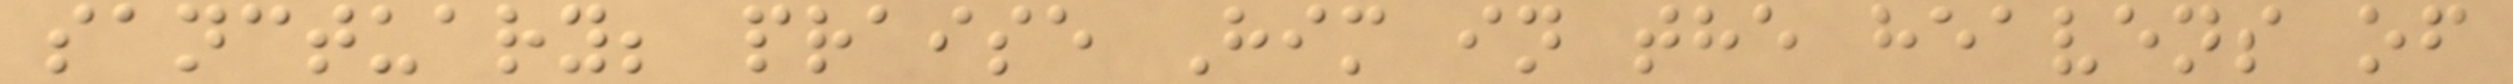sanctuary; praise Him in the heavens of
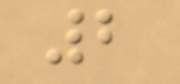2
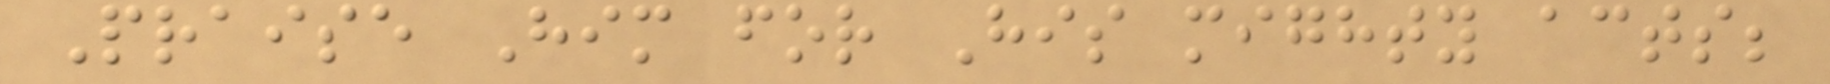Praise Him for His mighty acts;
